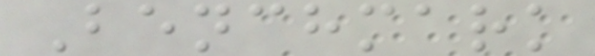Benchmark
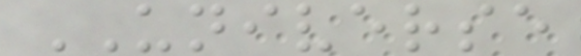UNIVERSE
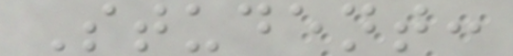Student:
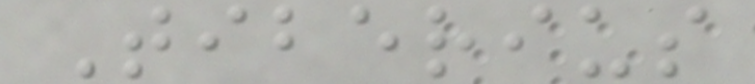Tiberius
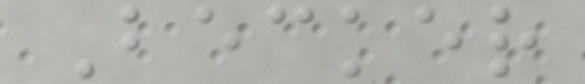Becker
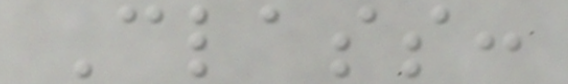Class:
